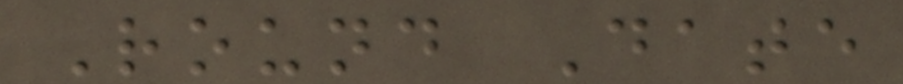Round Date
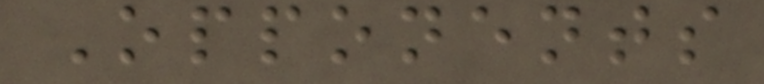Opponents
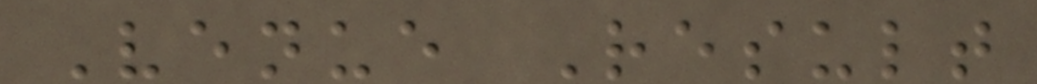Venue Result
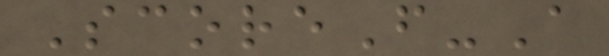ScoreF-A
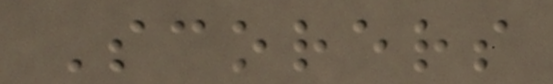Scorers
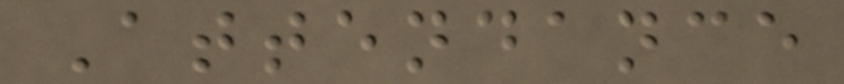Attendance
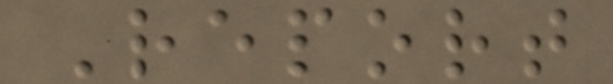Report
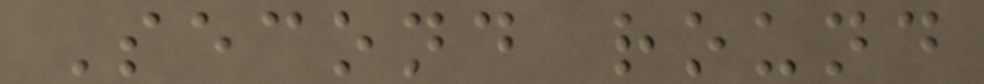Second round
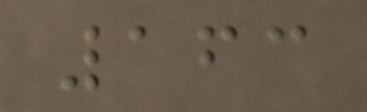163
